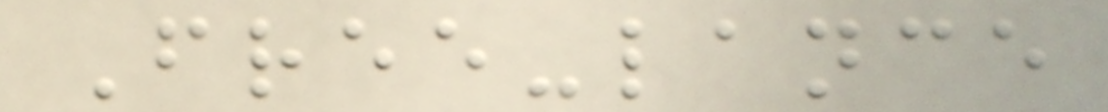Free-lance
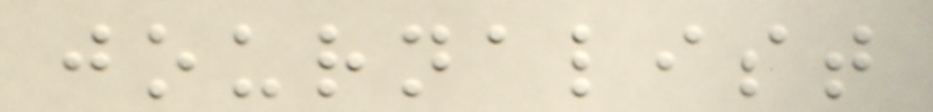journalist
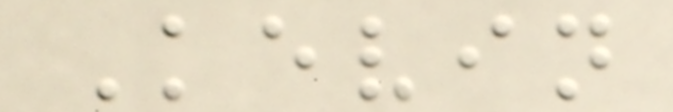Kevin
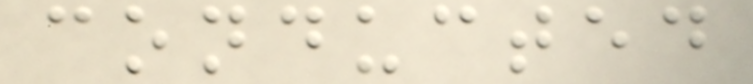conducted
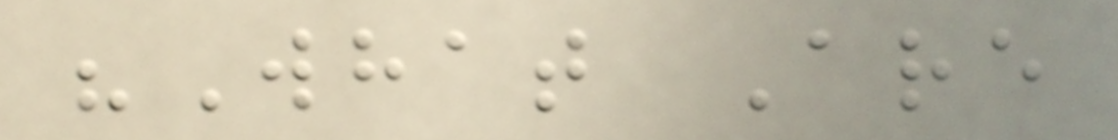"What Are
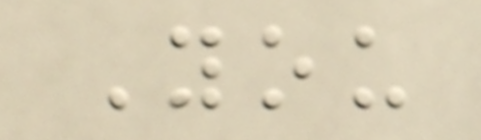You
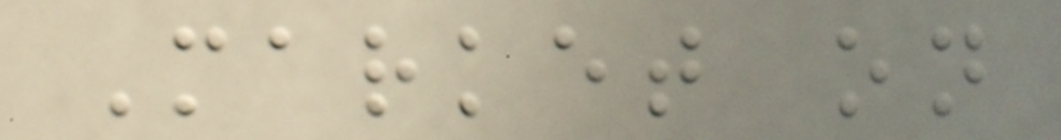Market on
